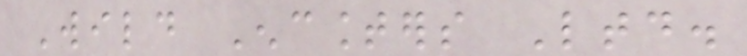Wild Encounters Ltd.
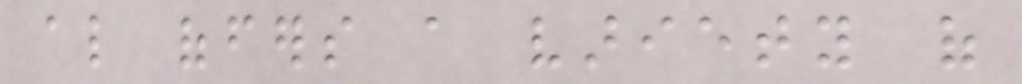also offers a variety of
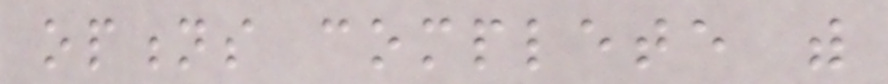options complete with
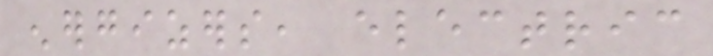energizers, electric
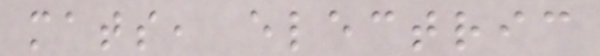mats, electric
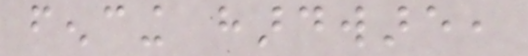fencing hardware,
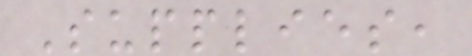Supplies,
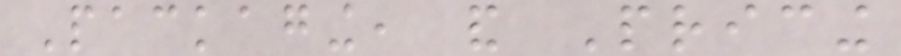Packaging, and Pricing
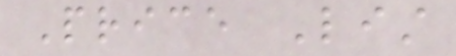Price List
